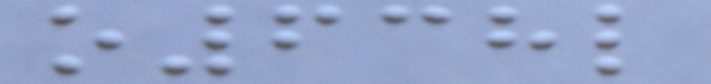o638l
